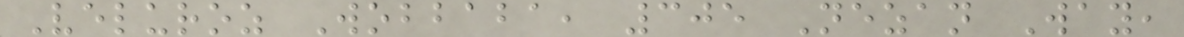Veluroz Wobbaba, 305 Nezan Way,
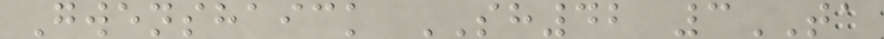Gwenshaick SH42 3TA
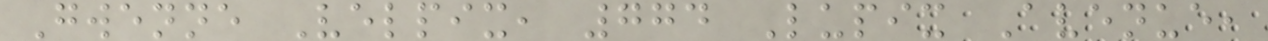Gwenne Velpix, 774 Lupix Avenue,
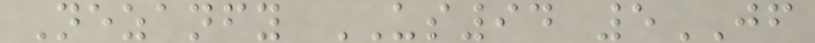Nezanfy US94 5JF
